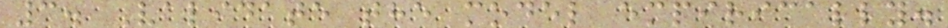3. Validate the model empirically.
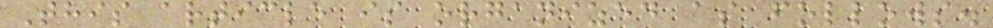This article is organized as follows.
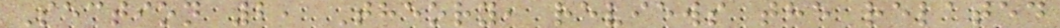Section 2, Theory, reviews the related
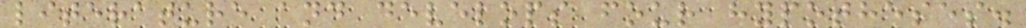literature and develops four hypotheses.
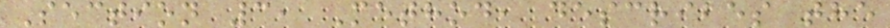Section 3, Method, describes the
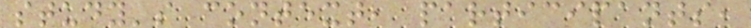study's context, participants,
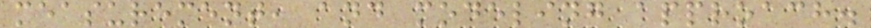measurement, and modeling approach.
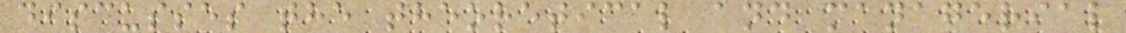discusses the theoretical and managerial
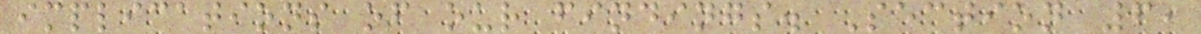implications of our findings. Section 6,
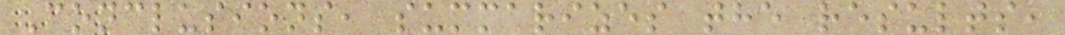Conclusions, summarizes the results,
